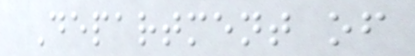Department of
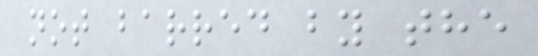not barred by the
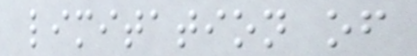limitation of
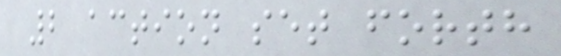2 action set forth
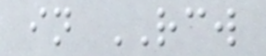in RCW
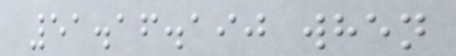51.16.190 when
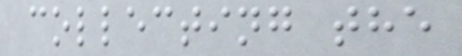collecting the
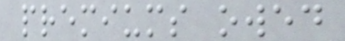premiums owed
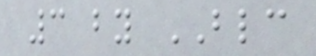3 by BLC
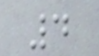4
